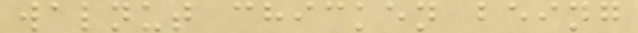walnut chicken being
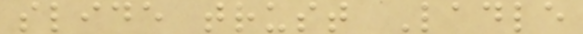slide trust Ladle
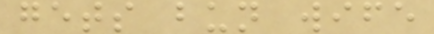gets bun wife
